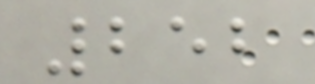252
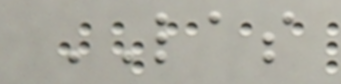LAS
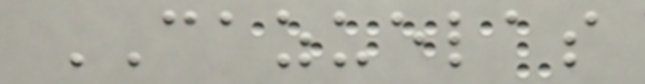CAZUELAS
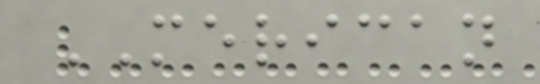MERICAN
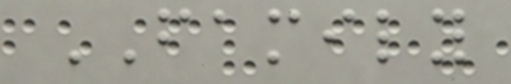FAMILY
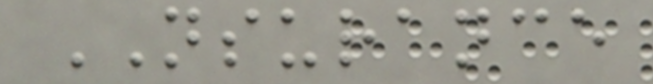NSURANCE
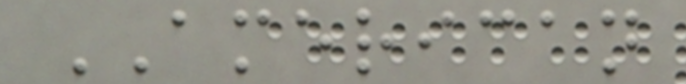AMERICAN
